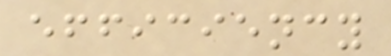efficiency
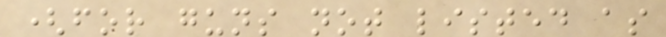(for guns not listed as
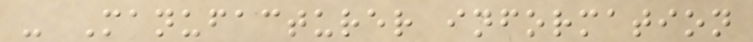- Manufacturer information
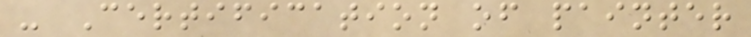- Certification of painter
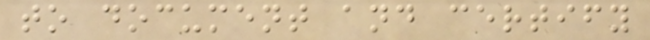to document and certify
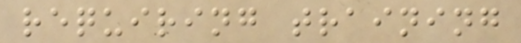requiring training
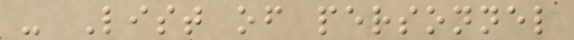- List of personnel
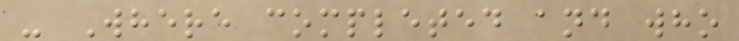- Where completed and who
